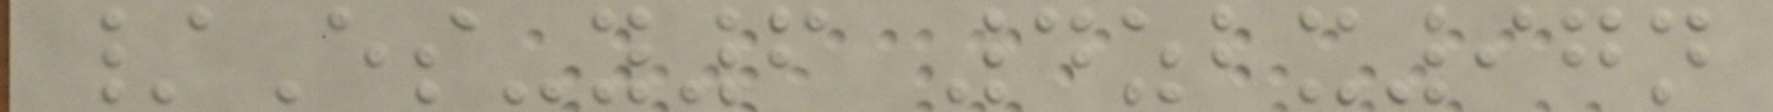/Es-y6 4zbx97n
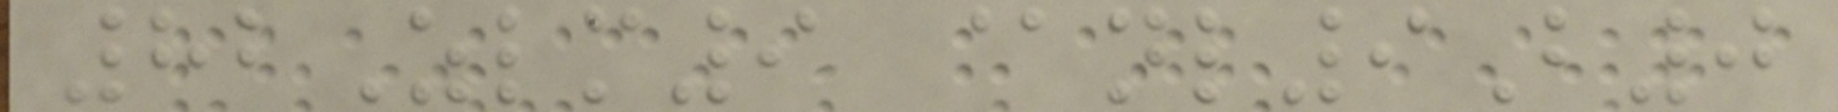82Zlm9 @nl9B0
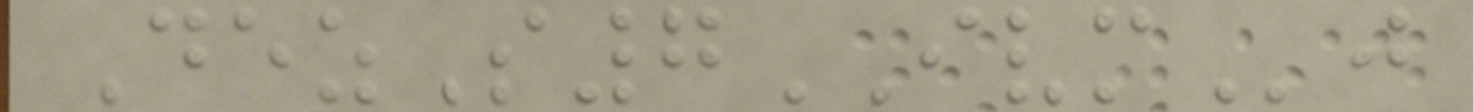DezS7IVMj
